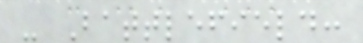- Battlefield:
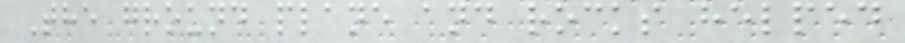The ground plane and rocks helped
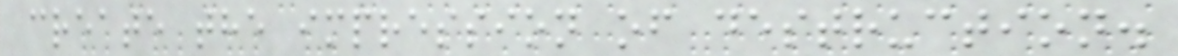create the impression of destruction.
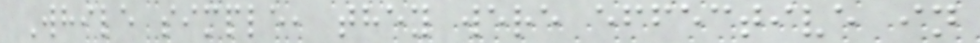While simple, they were effective in
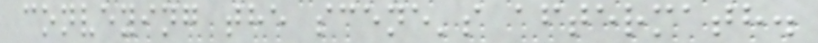conveying the scene's aftermath.
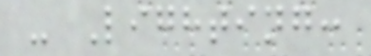- Lighting:
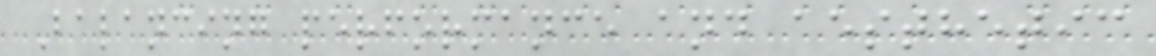Balancing performance and aesthetic
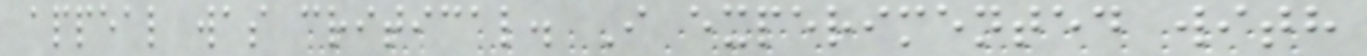appeal was critical. I experimented with
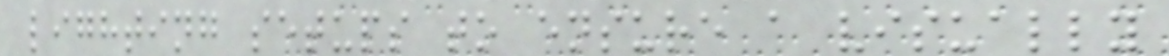lighting setups to ensure a visually
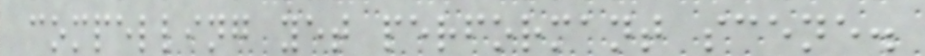compelling yet performant scene.
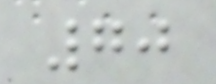70
